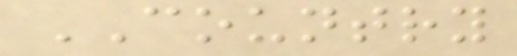COUNTRY
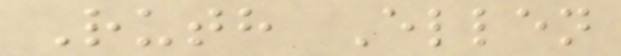Ruth Ellen
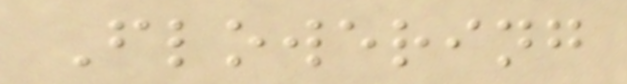Flowering
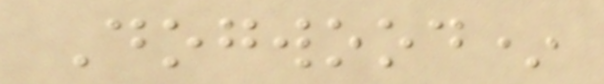Dogwood*
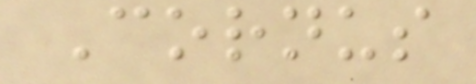Cornus
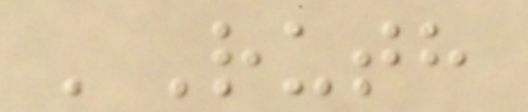'Ruth
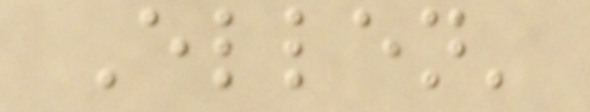Ellen'
